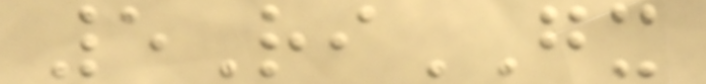5RiGX
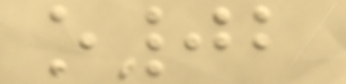o02
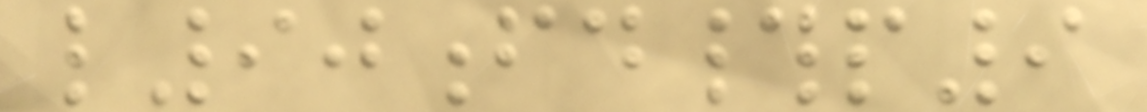l90fd#p9
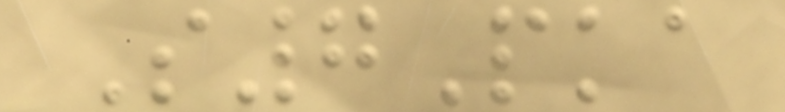S7Pka
